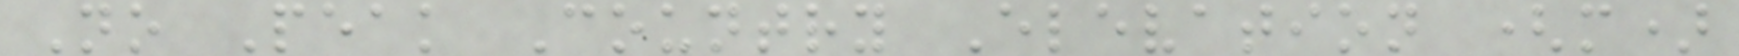No Peak Country Elevation (m)
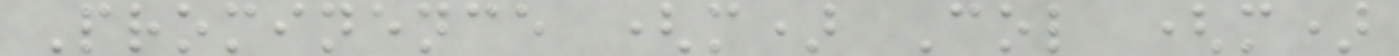Prominence (m) Col (m)
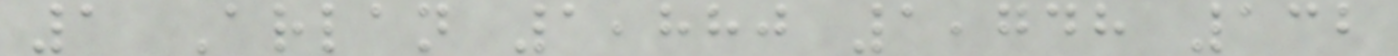1 Arlan 1,880 1,748 132
